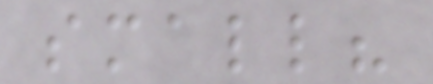small?
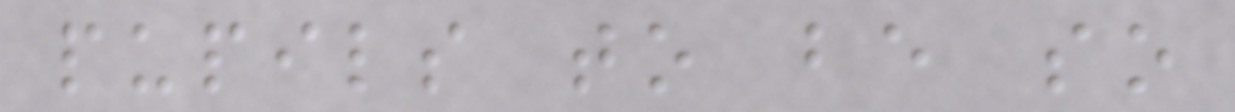pupils to be so
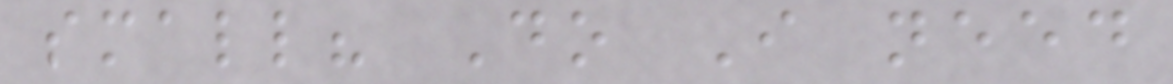small? Do I need
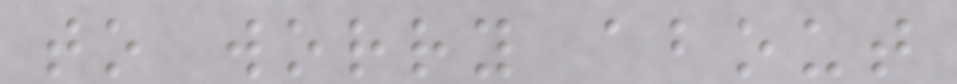to worry about
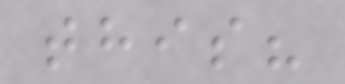this?
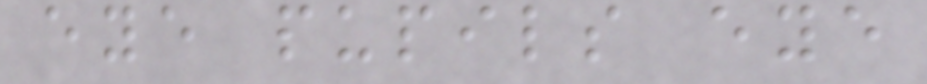eye pupils eye
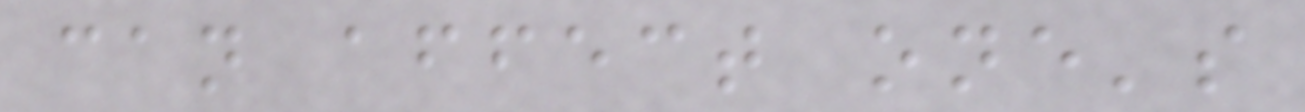can affect one's
